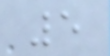5
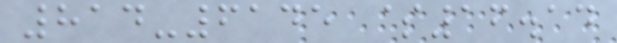814-6145 $16.14
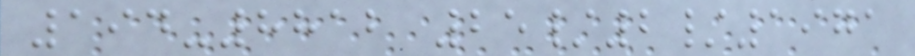194-8812 25/2/1971
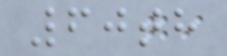60th
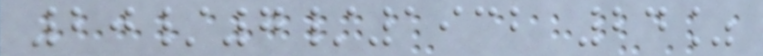20/7/1932 24%
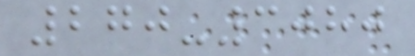270-3080
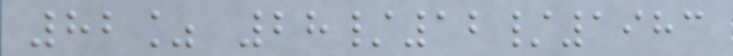82% 28/12/1983
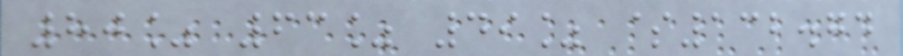80% 63% 49% $132.74
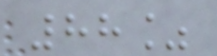88%
